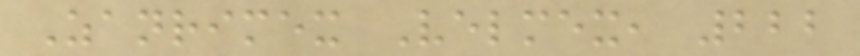Zanrimex Velmex, 222
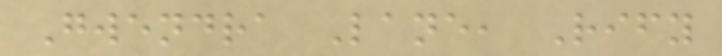Gwendra Lane, Rify
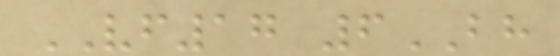VF17 6BH
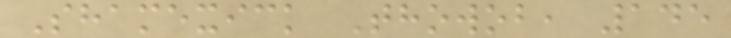Shamexick Thowob, 145
